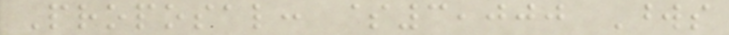Proposal: $3,000 Words
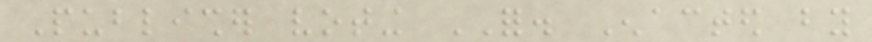Publisher voting FOR. Enacted by
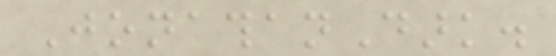JonathanDark.
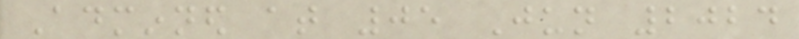Adminned at 05 Jun 2024
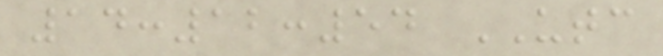14:12:54 UTC
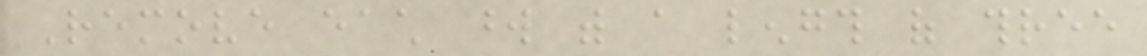Remove each word with a length of three
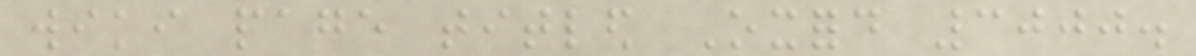wiki page titled Oxford 3000.
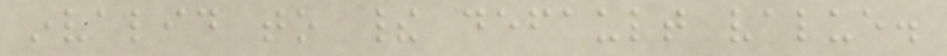invalid to their default value.
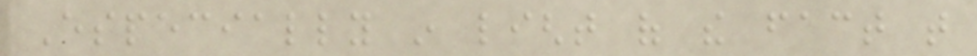Especially in light of the fact that
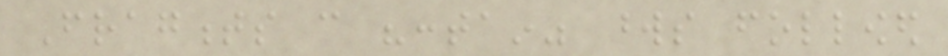Fragments can "contain" words followed
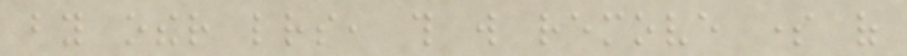by other letters, this will remove some of
